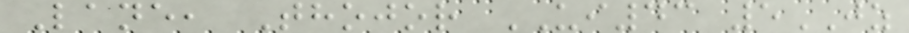Lane, Thojor UI43 5JZ
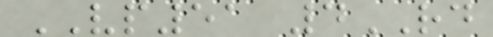VP51 4RD
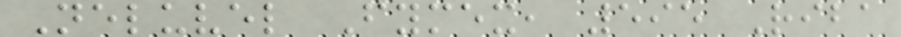Neluvel Fymex, 595 Riba
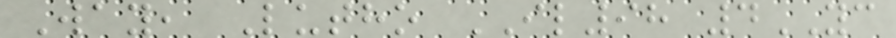Way, Lutho IL98 4YC
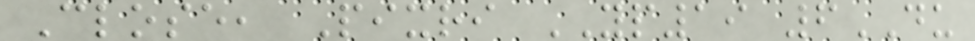Close, Pixri YP19 6DU
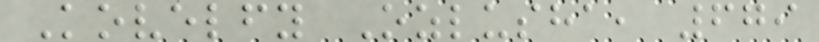Kovelfy Ozlusha, 679
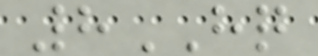8HQ
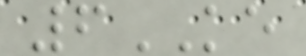6KE
